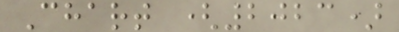Chart (2023)
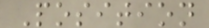Position
